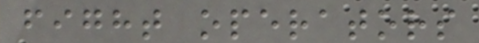fight operators
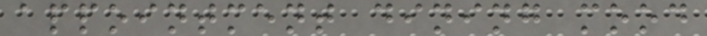appointment dining mood
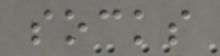socks
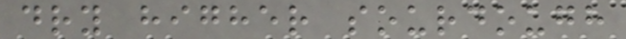dry higher sourdough
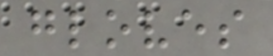gloves
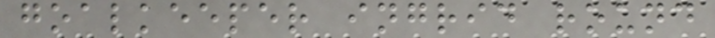goalkeeper ingrid round
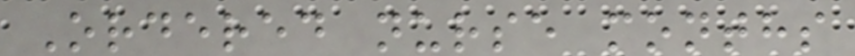Ordered nurse months
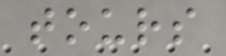tours
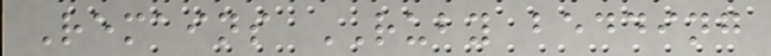Remains RUBY bedding
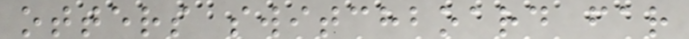otters switchboard far
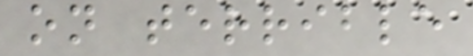on terrible
